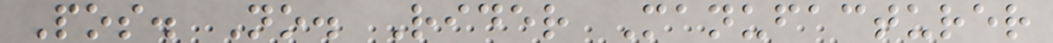Pos. No. Rider Manufacturer
